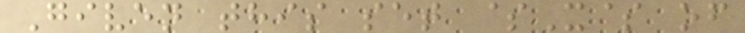Given this set $X$ of
